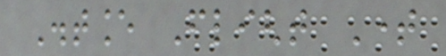Distance Flight Time
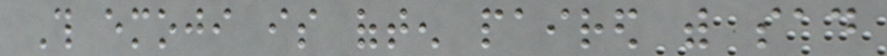This emoji is often paired with sad
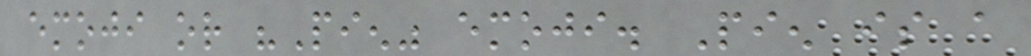emoji or "Pien" emoji. Pien is a
